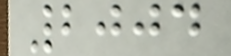2004
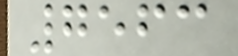7563
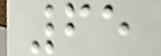65
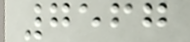7567
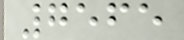7565
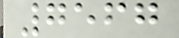7567
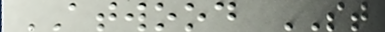ATWOOD ST
